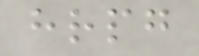hrpg
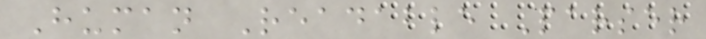Human Readable Parser
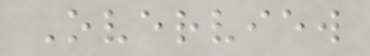Overview
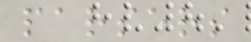parsers
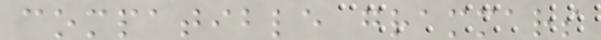compatible grammars
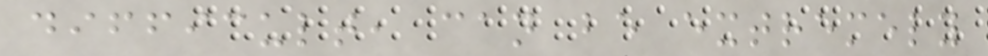difficult, can be extremely
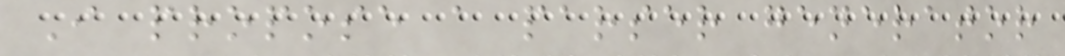I propose a parser generator
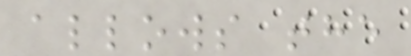allows the
